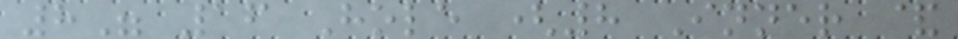8" 16 Hole (8 Inner &
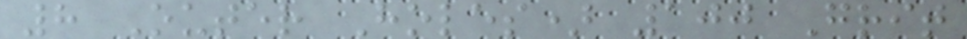8 Outer Holes) 100 Grit
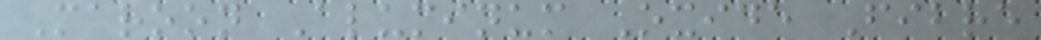Maroon Aluminum Oxide Fibre
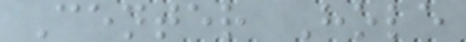Center Hole
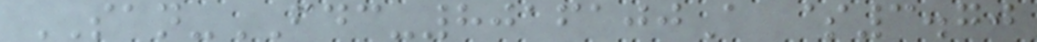SAN-FDC-8016100A $3.70
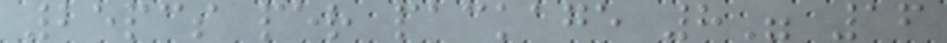25pcs per package 8" 16
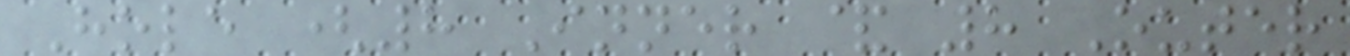Hole (8 Inner & 8 Outer
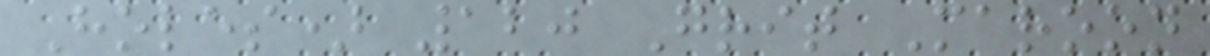Holes) 120 Grit Maroon
